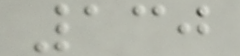130
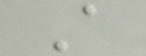A
